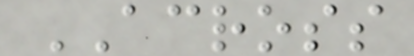ACROSS
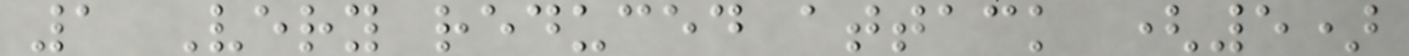1 Very reduced attack (5)
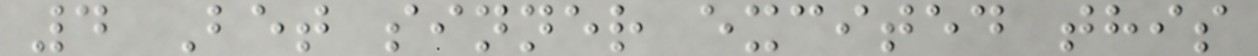4 Bet sinner excited this
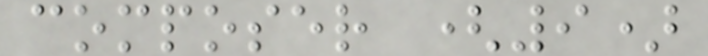composer (9)
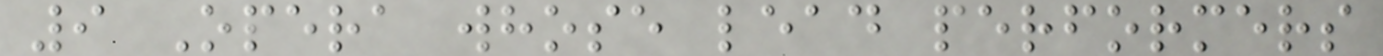9 Opera whose lead performers
